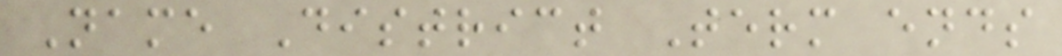Name District Term ends
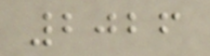2026
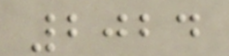2024
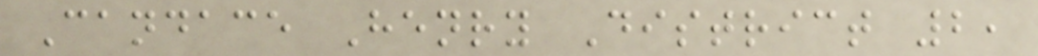Candace Henry District 2,
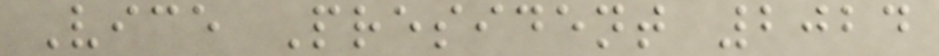Vice President 2024
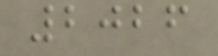2026
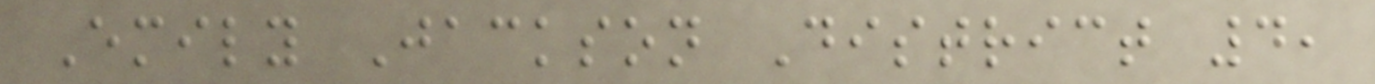Emily Jackson District 4,
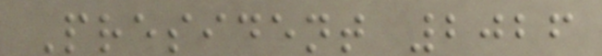President 2026
